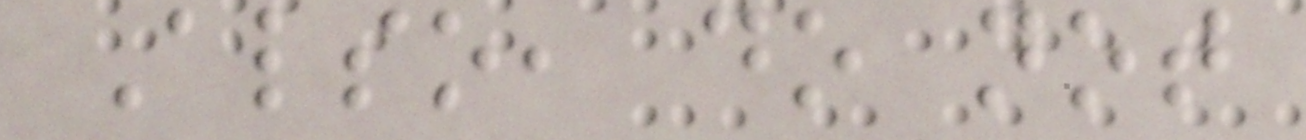Also, do not
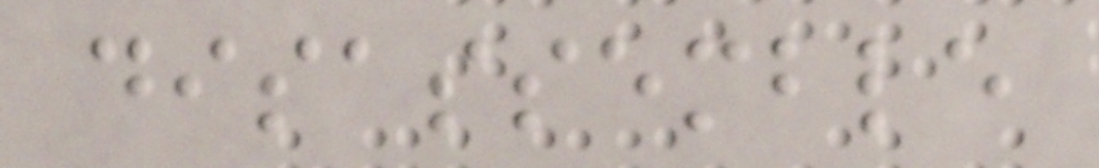disassemble
